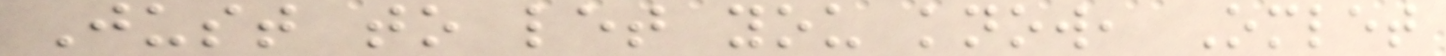Just to let you know, Omlet
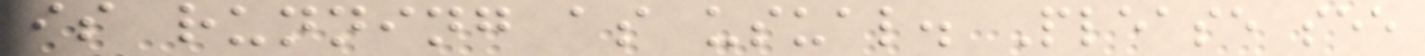is running as usual. Please see
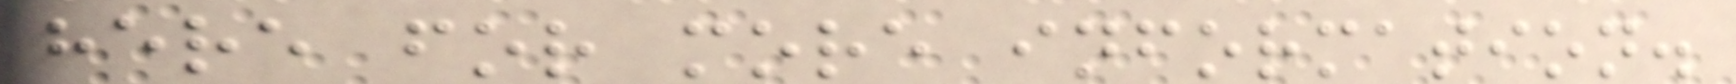here for more information.
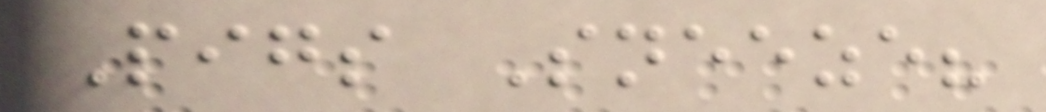Pigs Sneeze?
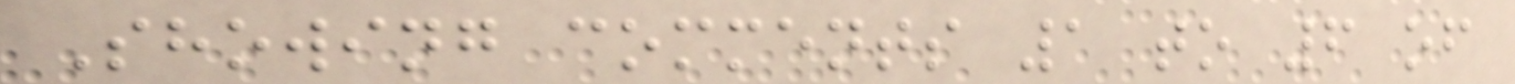Showing comments 1 to 6 of
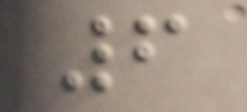6
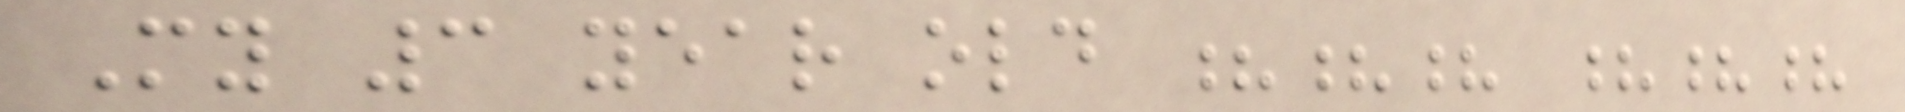My 3 year old ??? ???
